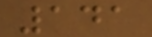141
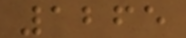1265
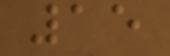15
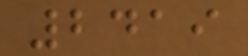2419
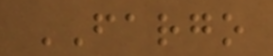FARGO
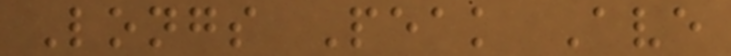Longs Peak Ave
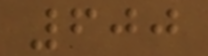600
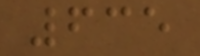635
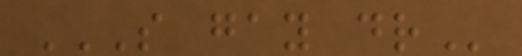S GAY DR
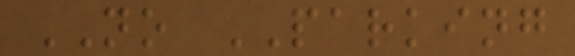NO PARKING
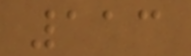113
